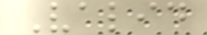Valid
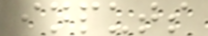inputs
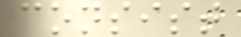consist
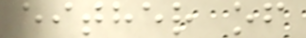either of
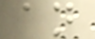an
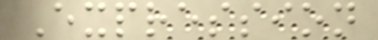Expression
